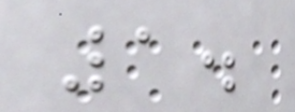1.
